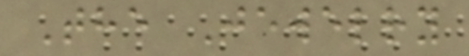The Jewelry
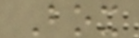Box
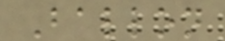Ballon
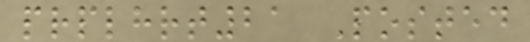prplhrt21 Posted
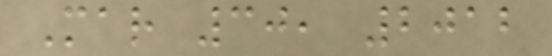Mar 30, 2012
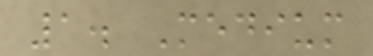1. Medium
